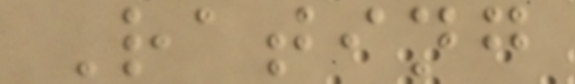Rating
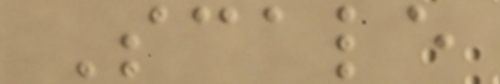Scale
